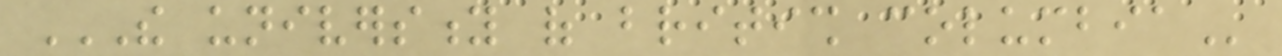THE UNIVERSITY OF BRITISH COLUMBIA
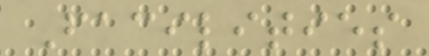Facilities
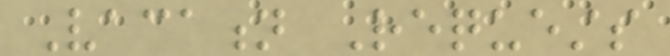Vacation Requests
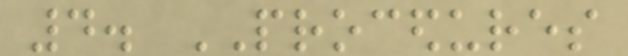4. PROCEDURES
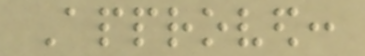Approved:
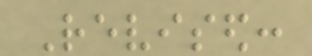Revised:
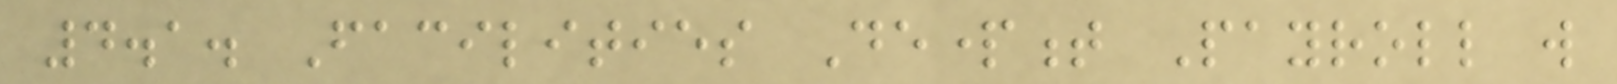4.1. Facilities Department Payroll will
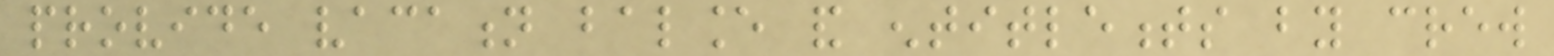provide vacation balance and entitlements by crew
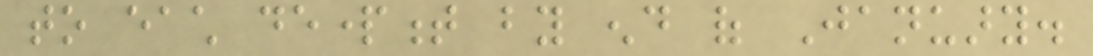to each department by end of January.
